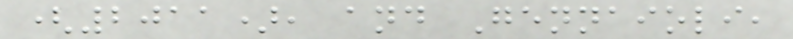(2011), and Gennaioli,
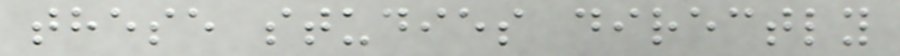these studies directly
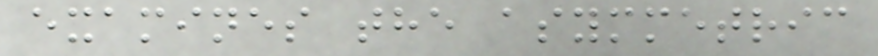examines the asymmetric
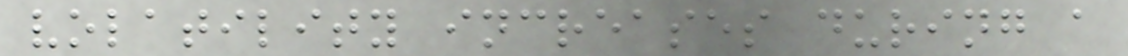volatility increases during a
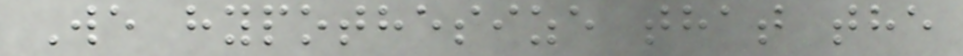We hypothesize that the
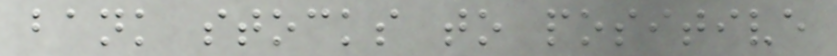bank stocks to positive
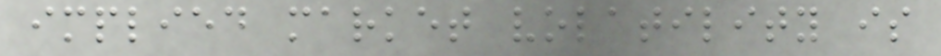implied market volatility is
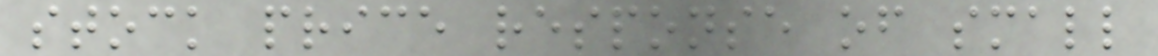stock price response of small
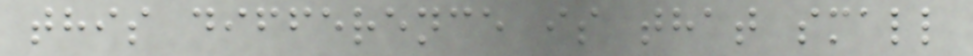this difference is that small
